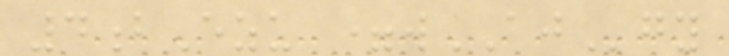4bEzu =wAJgy
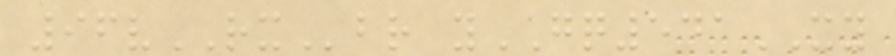96vRXbr yGQ541XY
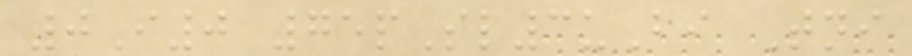0I0 75pSl3uBi Tni
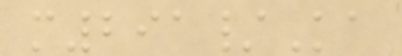m291/Ka
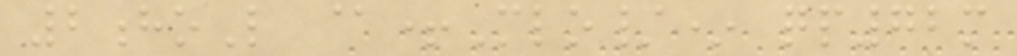2hoL @+Mlo/* qp72m
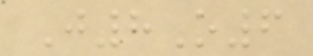J8O6
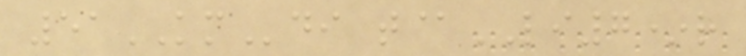51KMdi t@LI7*r
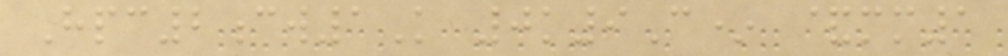Hpc2cw1K 0k9C* &mm1
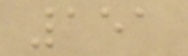151
